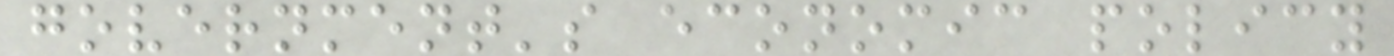government's economic policy
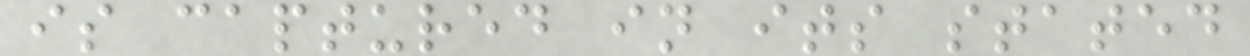is captured in its stated
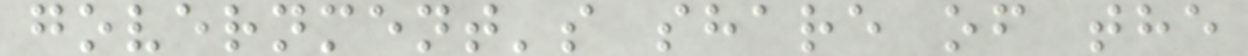government's share of the
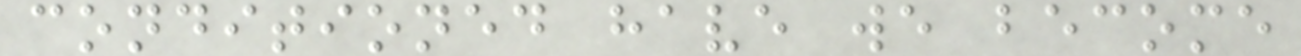conditioned have we become
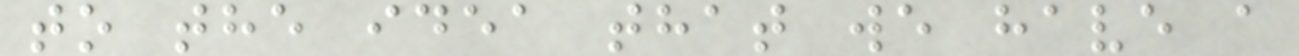to the idea that we have a
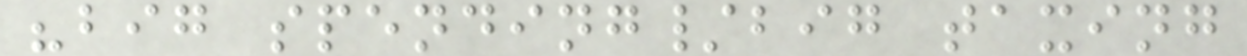"big spending/big taxing
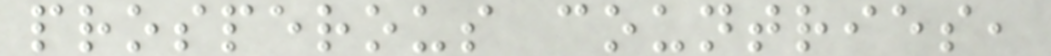prosperous countries,
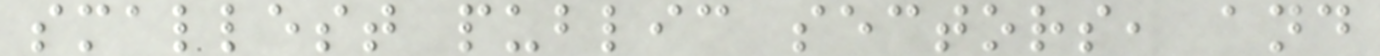smallest public sectors, and
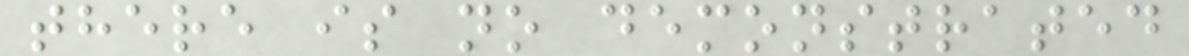there is no demonstrated
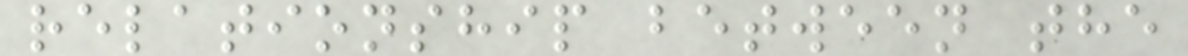relationship between the
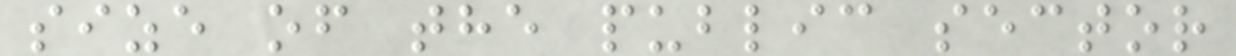size of the public sector
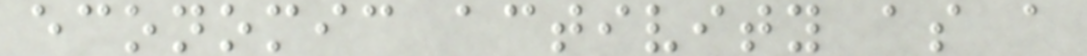economic activity as a
